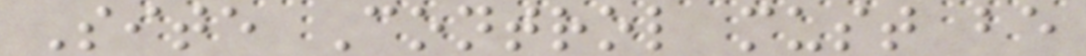Site Control must be
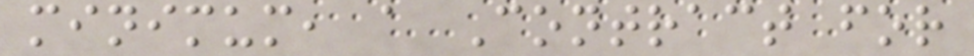minimum, a Contract for
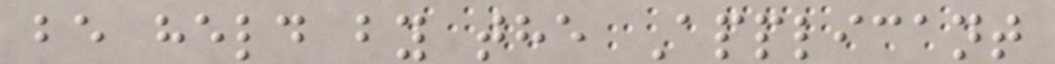be held by the Applicant
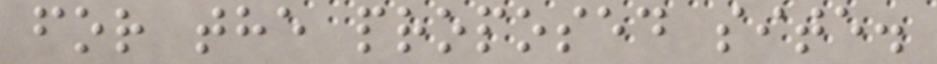for the proposed site.
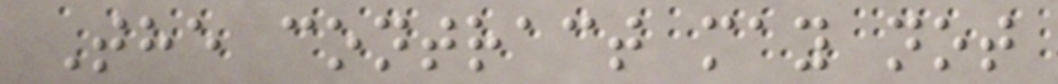The contract may not
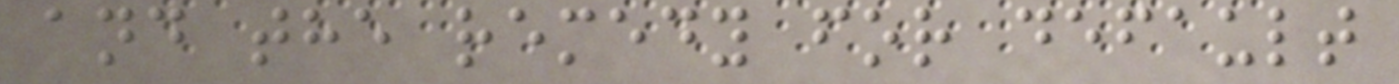and the remedy for default
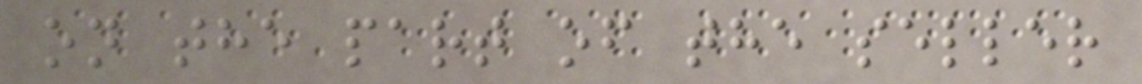on the part of the seller
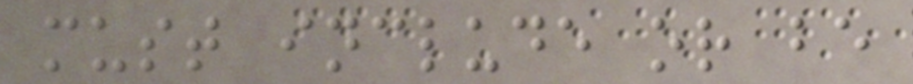must include or be
